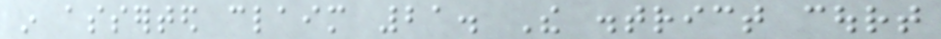in asserted claim 21. The district court
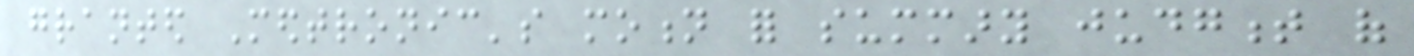granted Medtronic's motion for summary judgment of
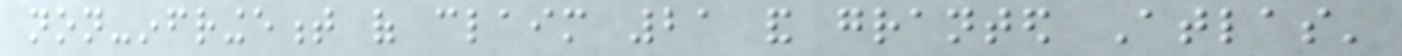non-infringement of claim 21 and granted Atlas'
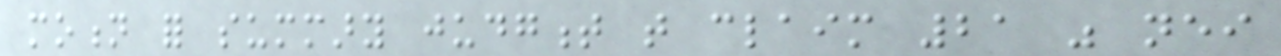motion for summary judgment that claim 21 was neither
